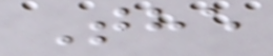The
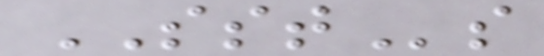SSTs
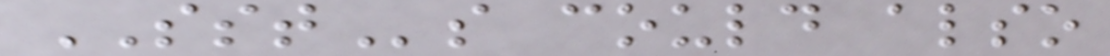SSTs could also
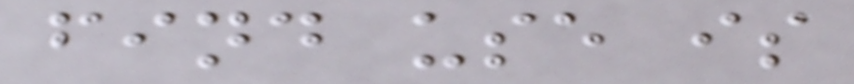find use is
